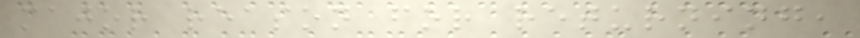major reason for returning,
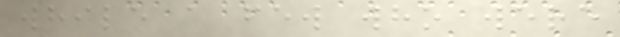while a few who were
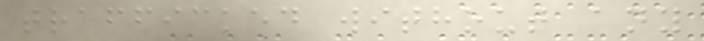trafficked without any
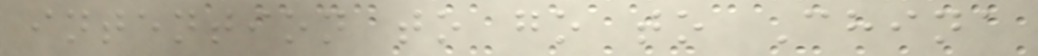intention to go to China
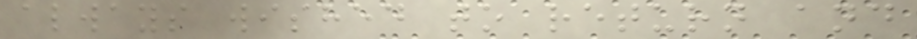always wished to return and
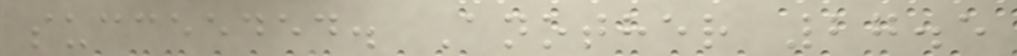succeeded. Another 27.5
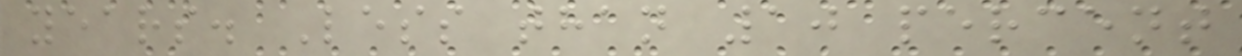years. Less than 10 percent
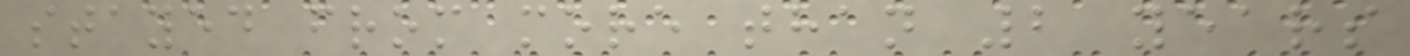stayed from more than 2 years
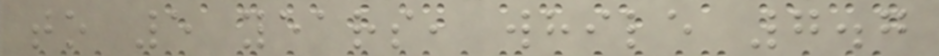to 5 years, while 7.7
